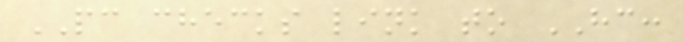PC checks link to HC:
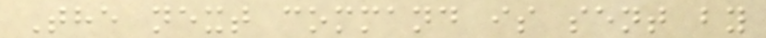The next command is sent by
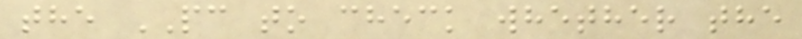the PC to check whether the
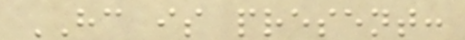HC is present:
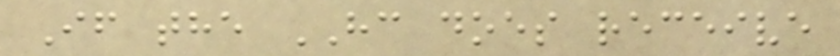If the HC does receive
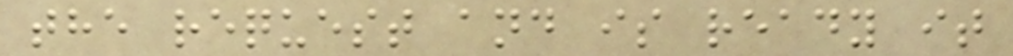the request and is ready it
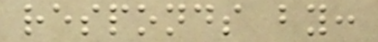responds by:
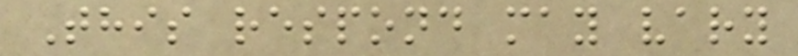This respond may vary
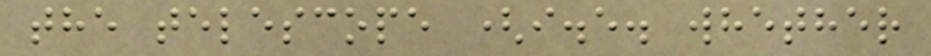the telescope (i.e. whether
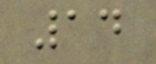14
